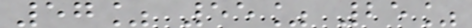57% 55% 25%
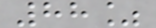88%
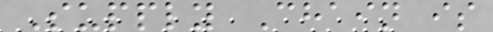Supply Chain is
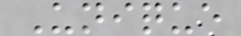Unique
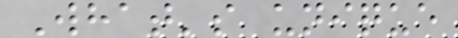What's unique
